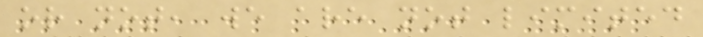or not, we are not limited
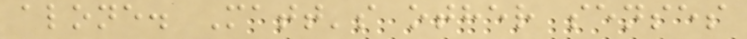alone. Matt's other senses
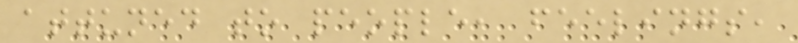attuned to people, feelings,
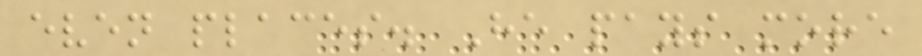even places. He pays more
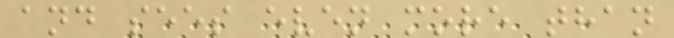and sees even more than
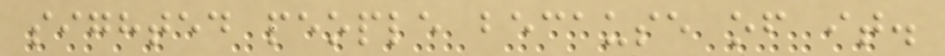sighted people because of it.
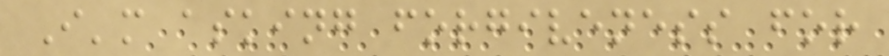I'm asking forgiveness for
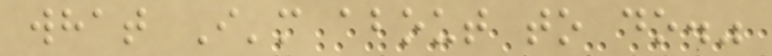what I'm about to do."
